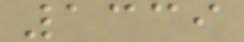1339
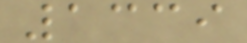1339
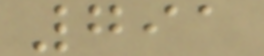791
